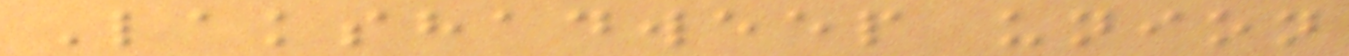Lakshadweep union
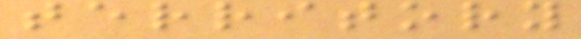territory
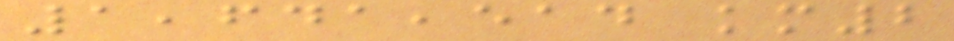1,641,514 km2
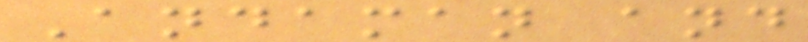Andaman and
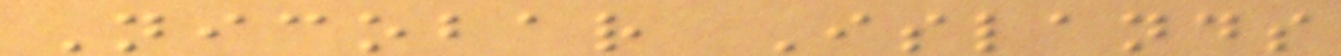Nicobar Islands
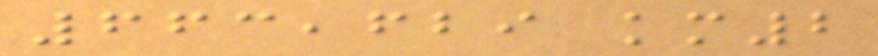663,629 km2
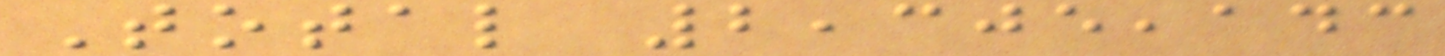Total 2,305,143
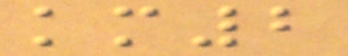km2
